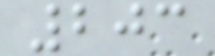203
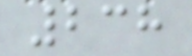238
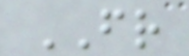FR
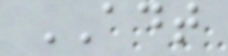ADT
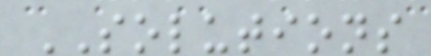SOLUTIONS
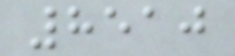8510
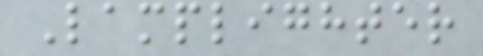Lamplighter
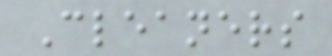Cleaners
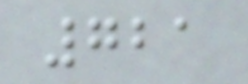721
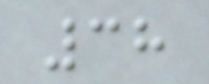38
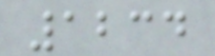1234
